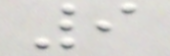9
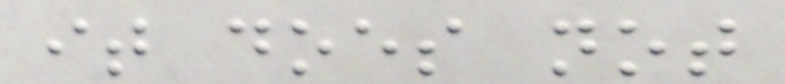it does not
